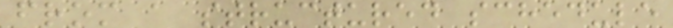from a structured schedule
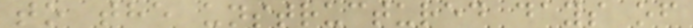to the unstructured days of
